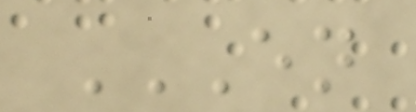EN
